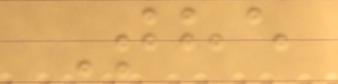The
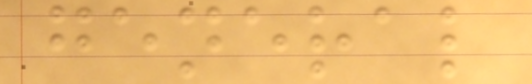general
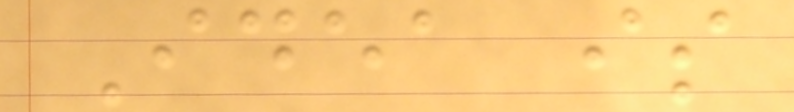Idea is
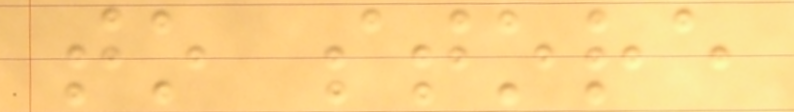to store
